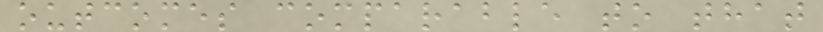outcomes comparable to that
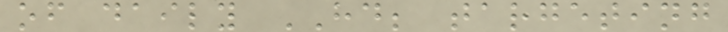of daily HD; targeting
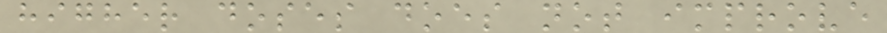higher doses does not improve
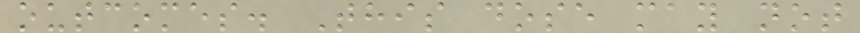outcomes. This dose may not
